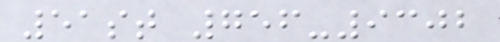51st 756-9302
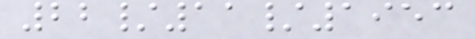22/11/1953
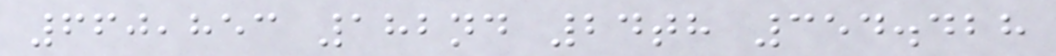660,853 182nd 24th 354.428
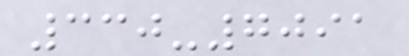330-7091
